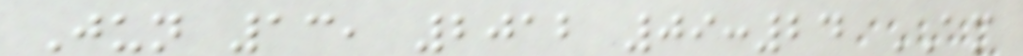Jun 13, 2012 09:24 AM
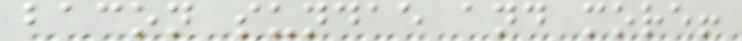bacon sundae and more!
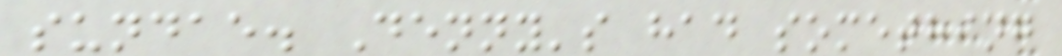sundae. Denny's had something
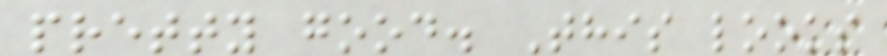pretty good. This looks
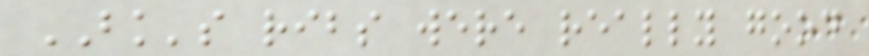BK's ribs were really good
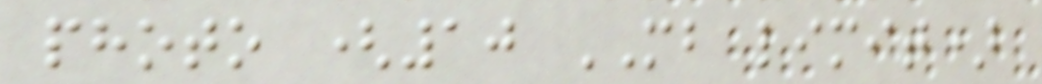photo (10 MB limit)
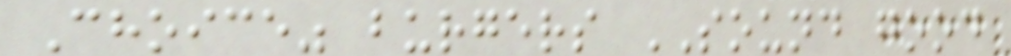Choice" burgers SOUND good
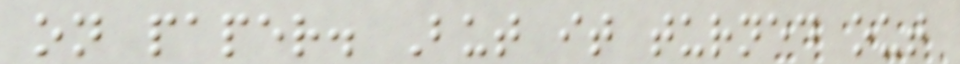on paper. But it turned out
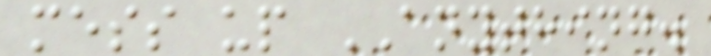mess up ANYTHING.
